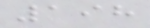198
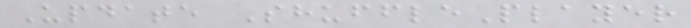Update ShufflePlayer
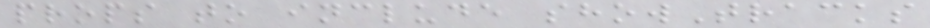props to include showTracks
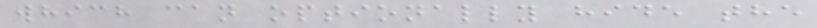which can optionally hide the
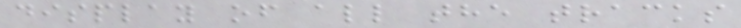display of all the tracks
